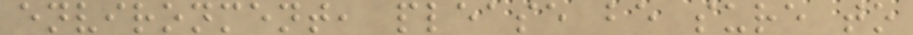environment, please be sure to
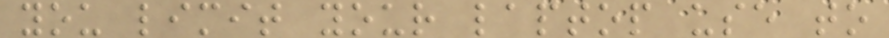you limit your laptop use to
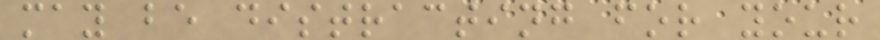may be distracting for your
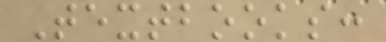Textbooks:
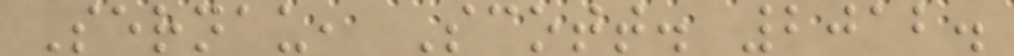Sernau, Scott. 2012.
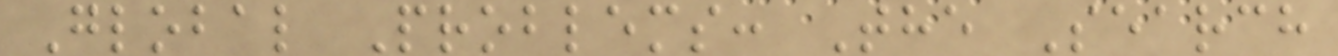Global Problems: The Search
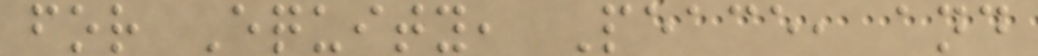for Equity, Peace, and
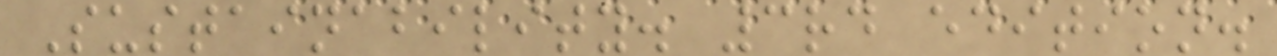Sustainability. 3rd edition.
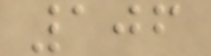106
